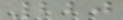220
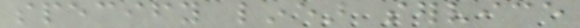specify linear service
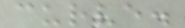curve.
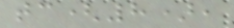tc(8),
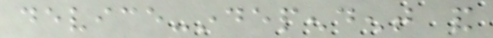device-independent and
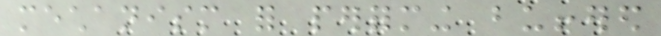mechanism for performing buffered
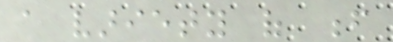a variety of f
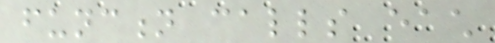function calls each
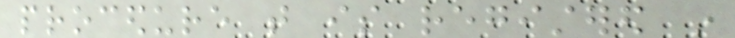procedure that is registered in
